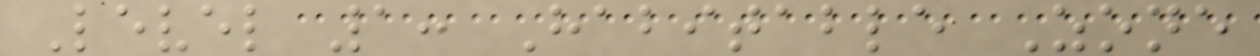Level 1: Habitable Zone
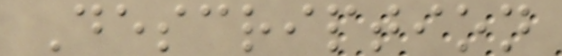Description
